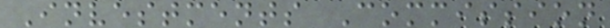Investments Commission
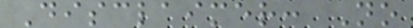Disclaimer: No
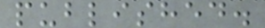published.
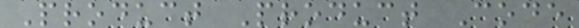Product Product Code
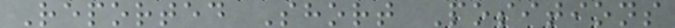Reported Short Positions
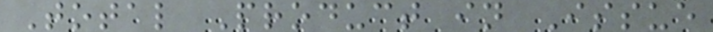Total Product in Issue
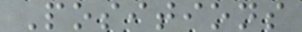Positions
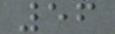56
